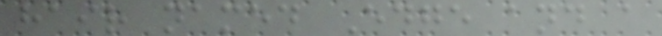hair named Edge and a
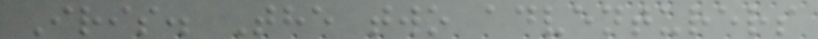Iris. The two adventurers
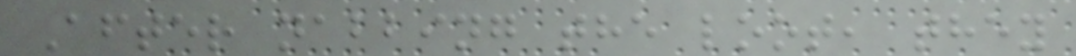After nabbing the loot, they
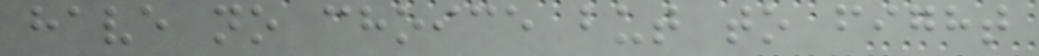have no choice but to fight
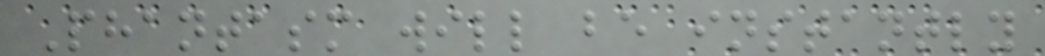Phantasm will be instantly
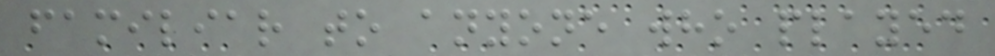familiar to anyone who played
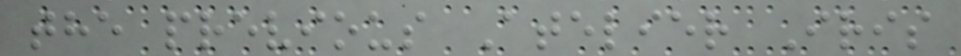the previous Atelier Iris
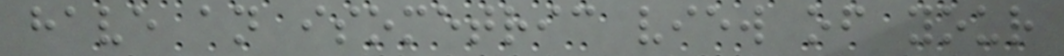have an isometric view of your
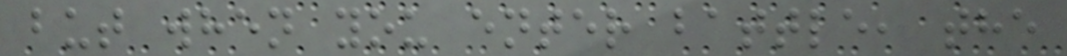but when you enter battle, the
